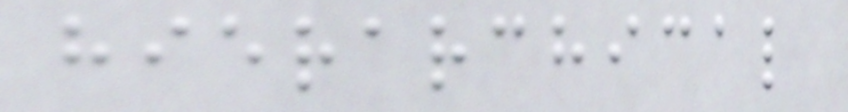hierarchical
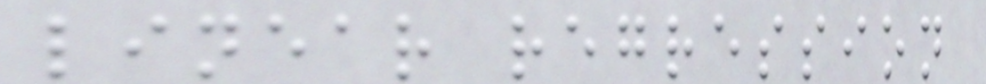linear regression
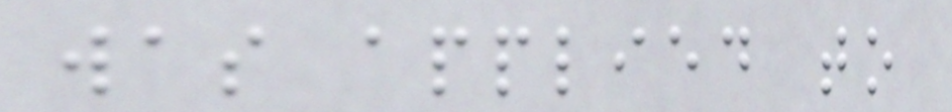was applied to
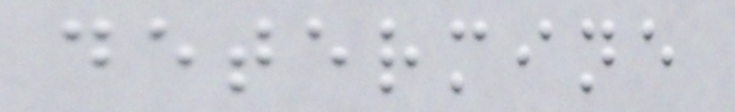determine
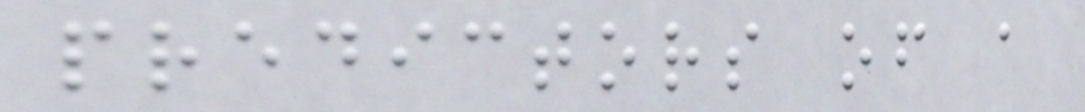predictors of a
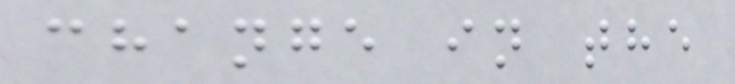change in the
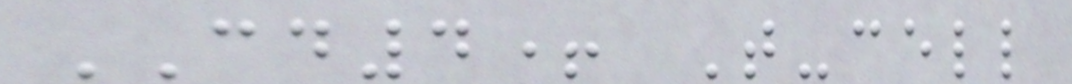CD4+ T-cell
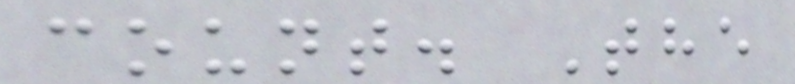count. The
